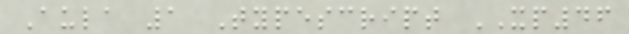Aula 1 Typescript XP46
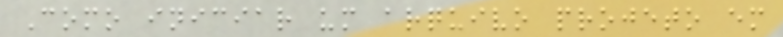Como iniciar um arquivo projeto em
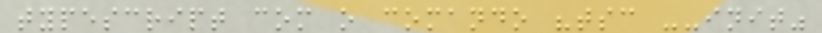typescript com o comando "tsc --init"
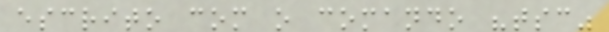escrito com o comando "tsc"
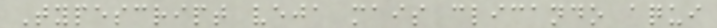Typescript veja mais clicando aqui
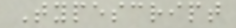Typescript
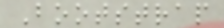Bootstrap
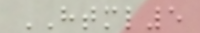HTML5
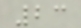23
